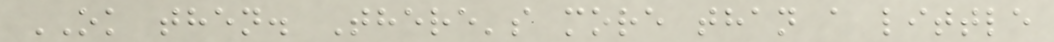OK then. There's more than a little
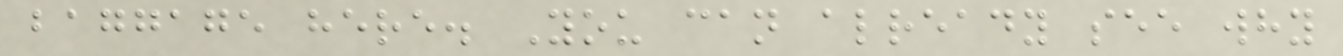baggage here. You can already see why
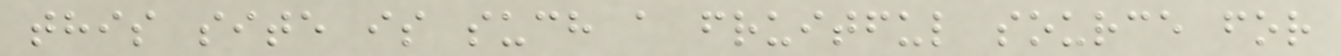this site is such a fruitful source for
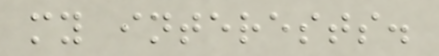my interests.
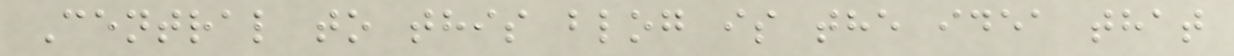Central to this blog is the idea that
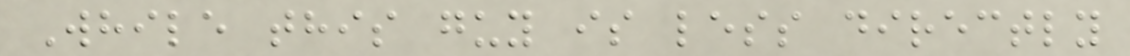While this guy is less directly
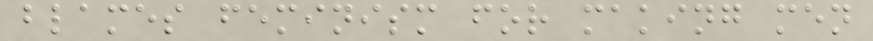blames feminism for making men
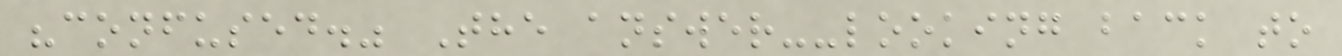"confused." The answer--looking back to
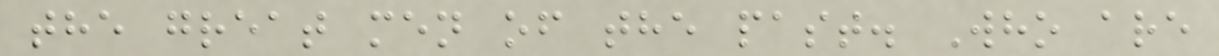the great men of the past. Who are
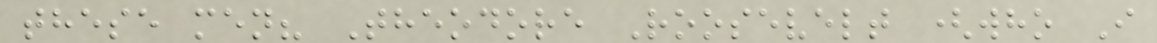these men? Theodore Roosevelt (who I
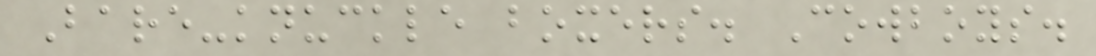Bare-knuckle boxers. Cowboys.
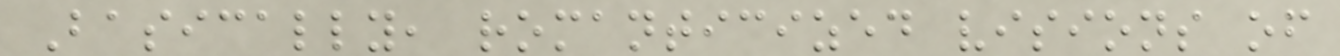Basically, romanticized visions of
